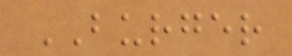BURGER
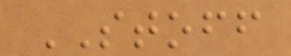STOFF
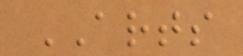ARTS
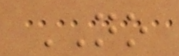NO
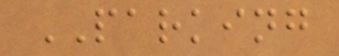PARKING
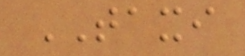TAXI
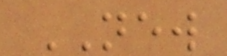NEW
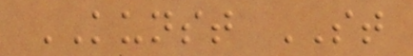KUNST ST
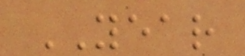YEAR
